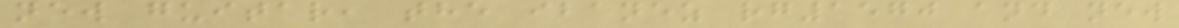new guitar, the ibanez rg1570 and new
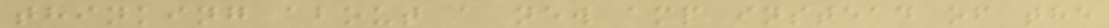thinking about a new amp instead of the
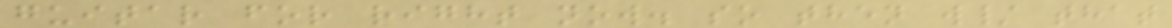guitar for right now. so then w/ that
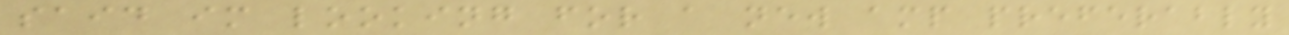said im looking for a new amp preferably
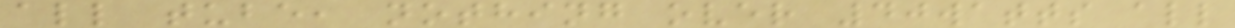all tube, nothing over 40watts all
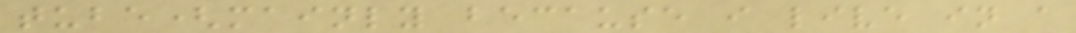tube(mainly because i live in a
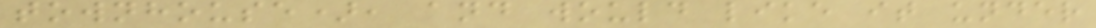townhouse), and would like it under
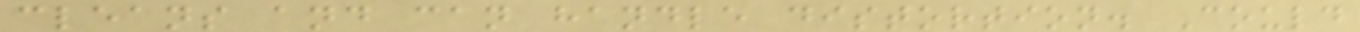cleans and can handle distortion. Could
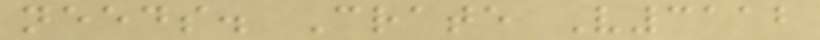needs. Crate V3112
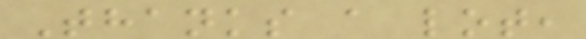Thanks a lot,
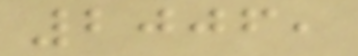2006,
